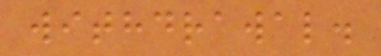withdrawal.
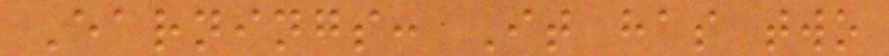Earnings: It has two
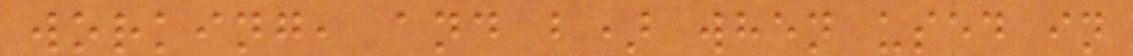working, and b) when used in
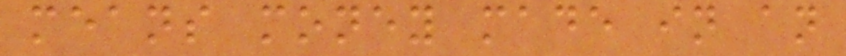means money made in an
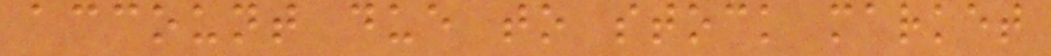account due to stock market
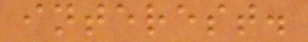interest.
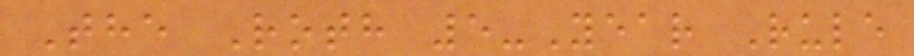The Roth 5-Year Rule
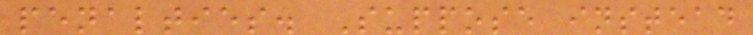penalties. Suppose instead
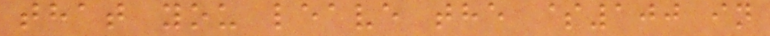that you leave the $100 in
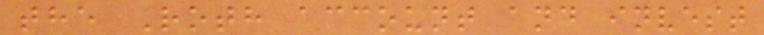the Roth account and invest
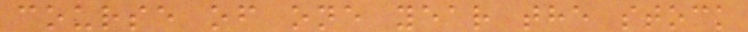course of one year the stock
